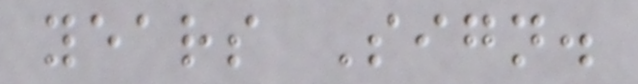years Sign.
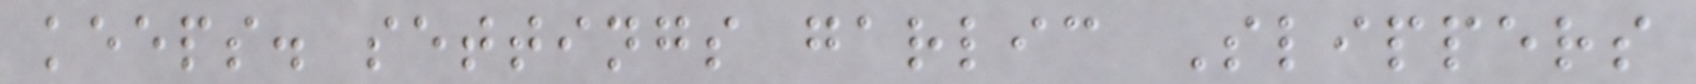keeps. settings garlic Slippers
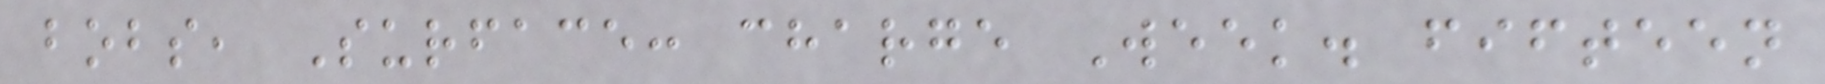bobs, Surface: charge Week. fifteen
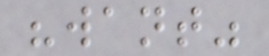"want"
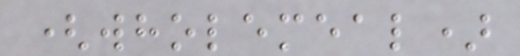(wholemeal)
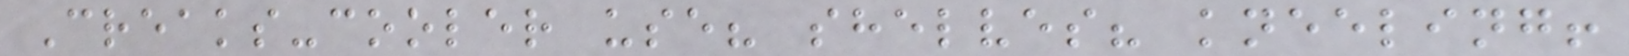Creaks-cooler use? shelves? kneeling!
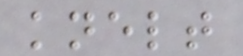knelt
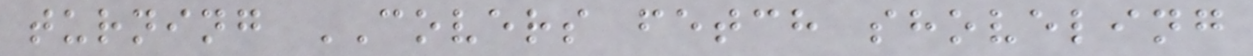turning COVERS fetch shoveling
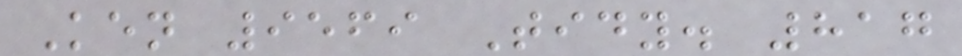Ken 9569 Tidy. 817
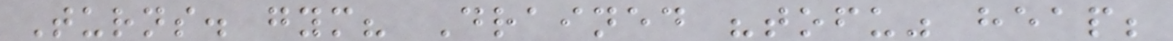Turns. gym? Drained "tofu" heap;
